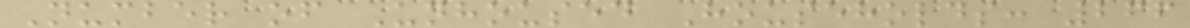Number of Unhoused Households: 266
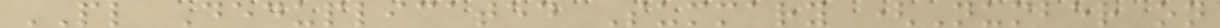PL Deduplicated Summary (Number on
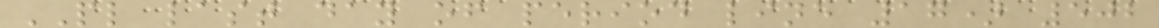PL last day of period line 17) 502
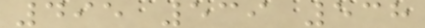495 539 538
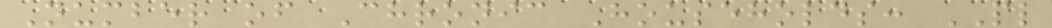Number of Chronic Households: PL
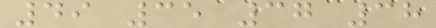49 35 37 38
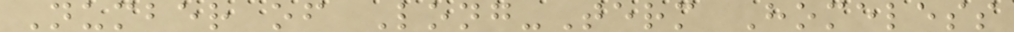Number of Long-Term Homeless
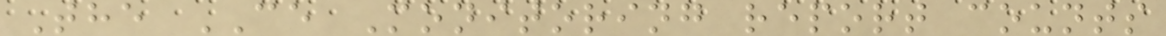The CE Monitoring report counts
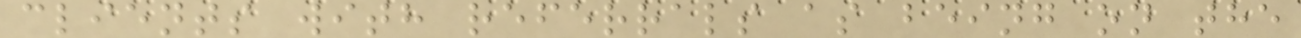clients with referrals as being on the
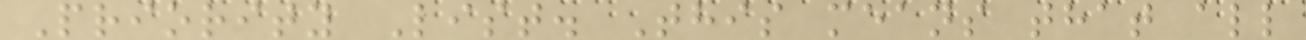Priority List. This means that all
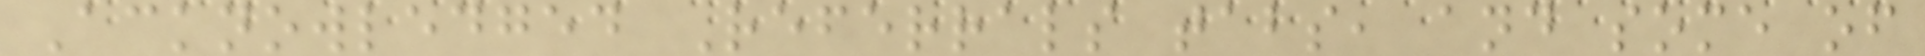Acknowledged Referrals tabs, and some of
